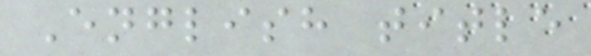English title
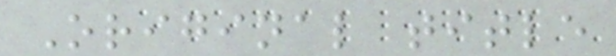Original title
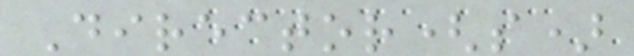Director(s)
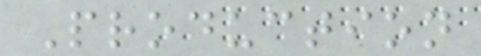Production
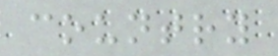country
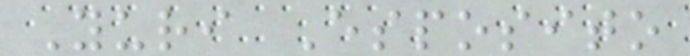Yuri Esposito
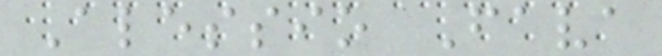Alessio Fava
